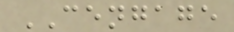CENGAGE
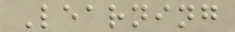Learning
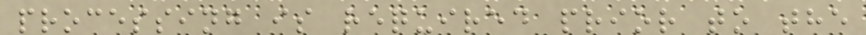processing is required prior to the
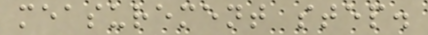measurement step.
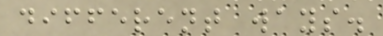different ways.
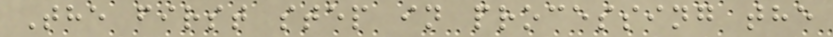The first step in processing the
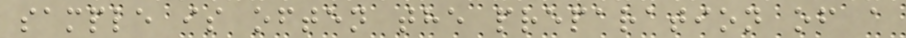sample is often the preparation of a
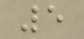5
